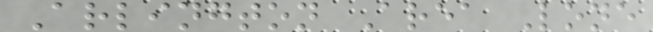Arlington Area Lone
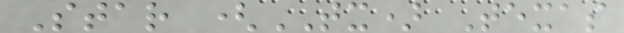Star (TX) Texas
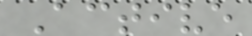Active
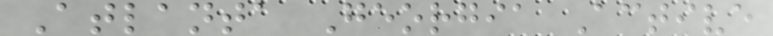Atlanta Georgia Active
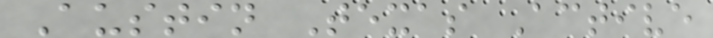Austin Texas Active
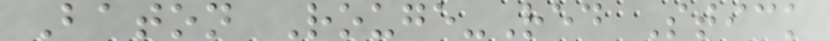Baton Rouge-Red Stick
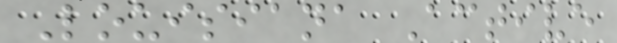Louisiana Active
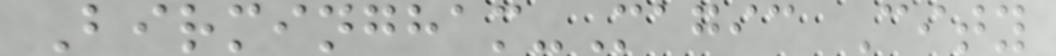Birmingham-Magic City
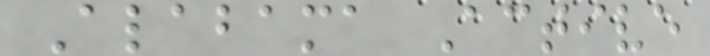Alabama Active
